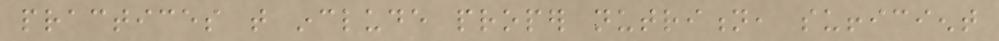practices that include proper nutrition, sufficient
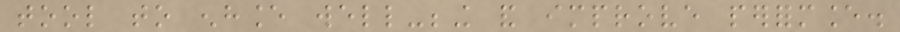tool to enhance well-being and improve performance.
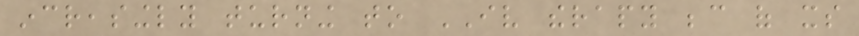increasingly turning to IV therapy because of its
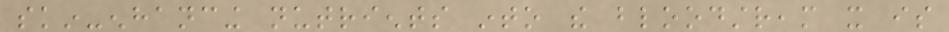skin-enhancing nutrients into the bloodstream it is
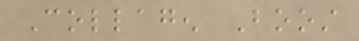Collagen Boost
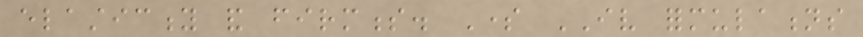elasticity and firmness. Some IV formulations
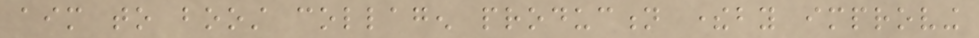aim to boost collagen production thereby improving
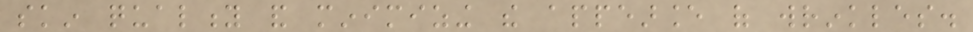skin quality and minimizing the appearance of wrinkles.
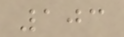103
